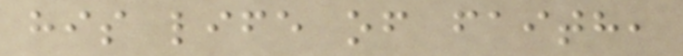his life of faith,
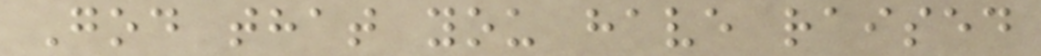God that you have raised
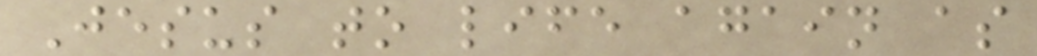Jesus to life again as
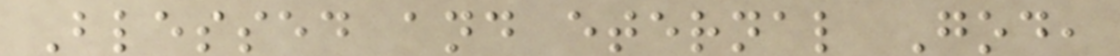Blessed and eternal God,
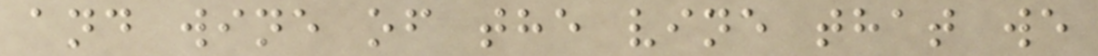and wine of the vine that we
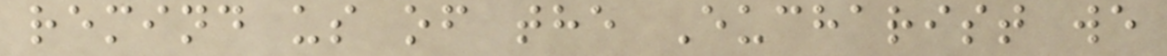remind us of the Eucharist we
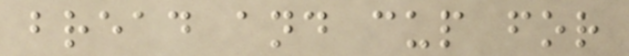bread and cup for
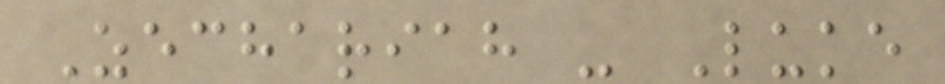Zechariah - Luke
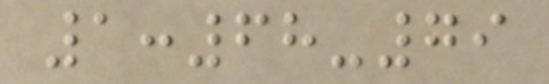1:68-79
